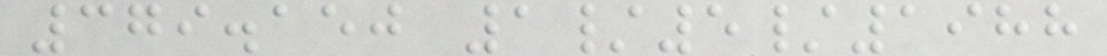379.150 1/5/1988
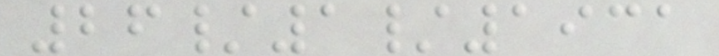26/1/1931
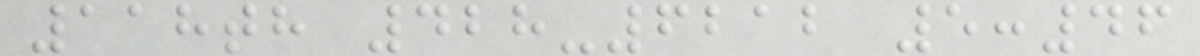118th 428-6212 5:46
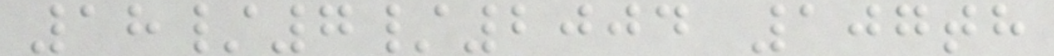18/7/2004 107th
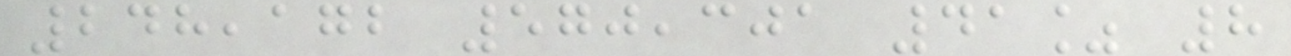248,172 570,301 41% 8
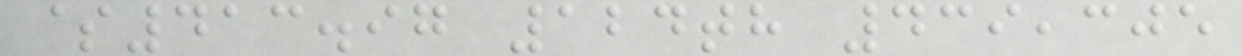$413.97 124th 439,305
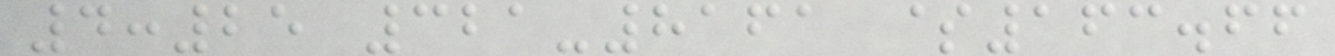4:25 321-8161 $163.66
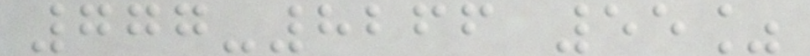777-8266 55%
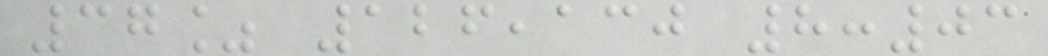37% 126,130 8:03
